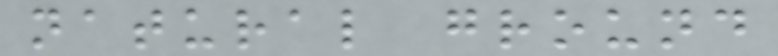natural ground
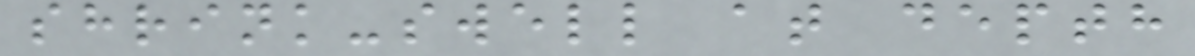shrink-swell at depth
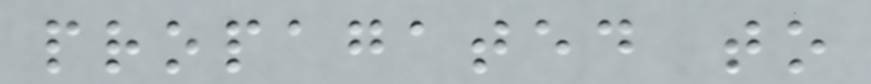propagated to
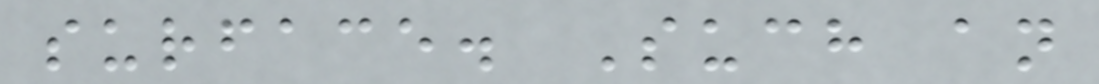surface. Such an
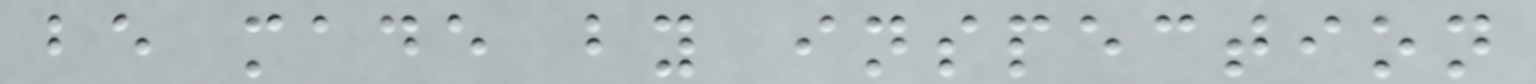be made by inspection
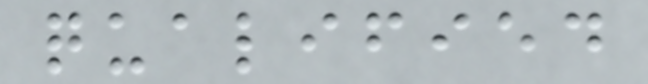qualified
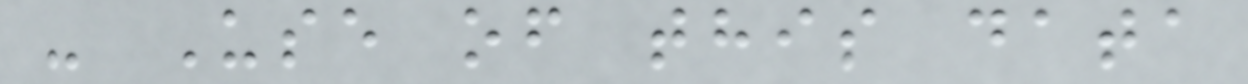- Use of this data
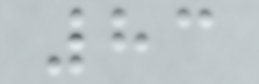83
